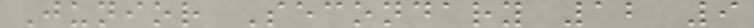Junior Secondary 12 9
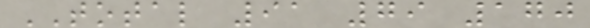TOTAL 91 79 170
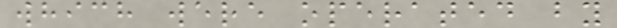which were operated by
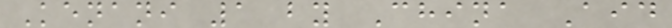Kenani 1 by China Aid
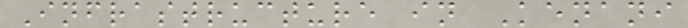Infrastructure in Kenani
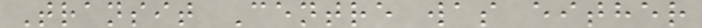Transit Centre was either
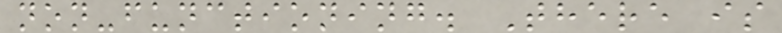non-functioning. There is
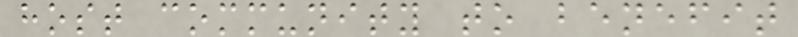host community to benefit
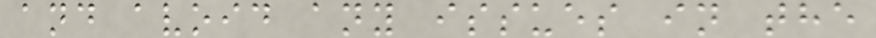and avoid any issues in the
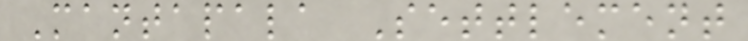Mantapala Settlement
